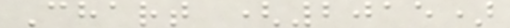Chart (2015)
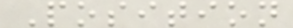Position
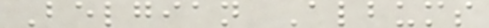Belgian Albums
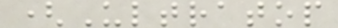(Ultratop
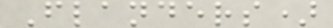Flanders)
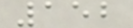152
